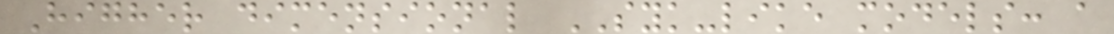Higher dimensional SYK-like models: a
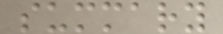summary
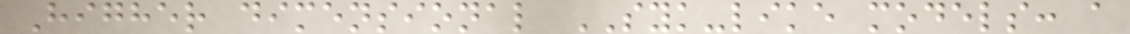Higher dimensional SYK-like models: a
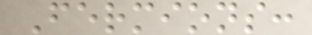Fermions:
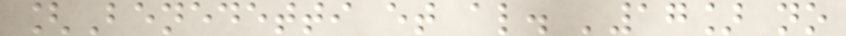[Benedetti et al. '17] no
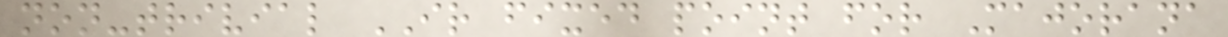non-trivial IR fixed point for Majorana
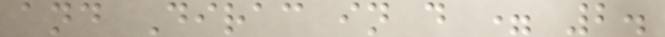and Dirac in d = 2.
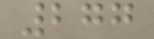277
